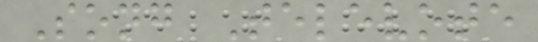Song Televote
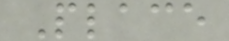Place
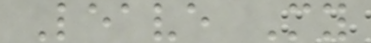Leave My
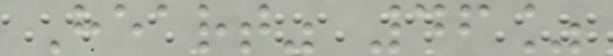Heart" 46%
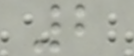2
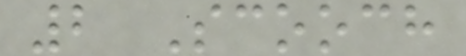2 Scooch
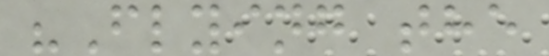"Flying the
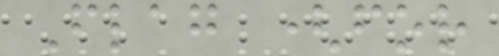Flag (for
